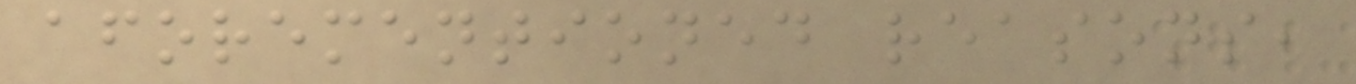aforementioned reasons,
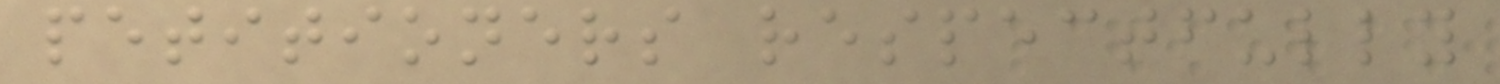petitioners respectfully
